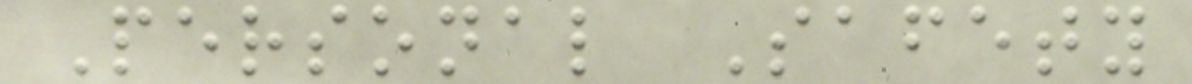Personal Safety
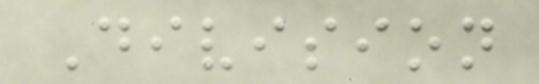Division
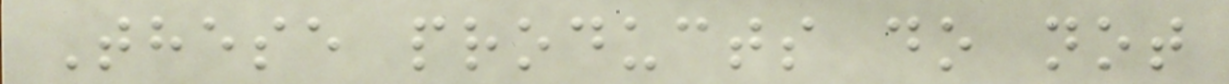These products do not
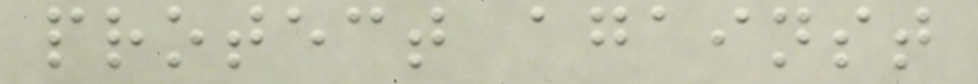protect against
